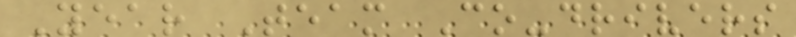Year Team Co-drivers
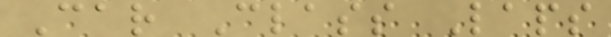Car Class Laps
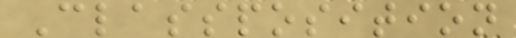Classposition
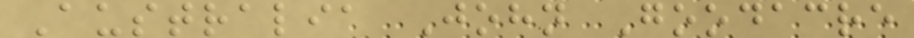Australia John Goodacre
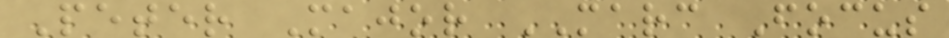Peter Major MARC Focus
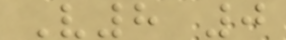V8 0
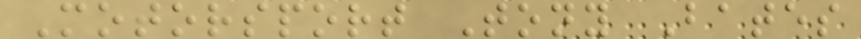Motorsport Tony Bates
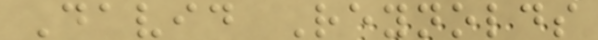David Reynolds
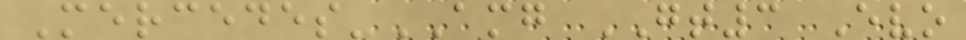Mercedes-AMG GT3 Evo
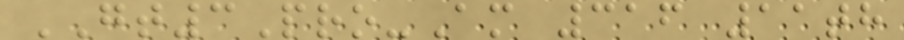GT3Pro-Am 316 11th
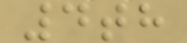4th
